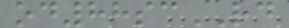od88scRD
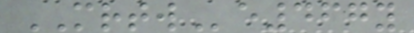MRTWe467y
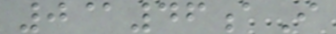0@46aI
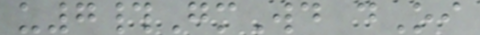u7#GmWd dOi
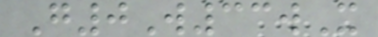G0W33wX
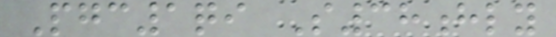Pgc1qi S38hly
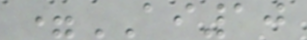=AI10
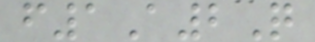f1A2Q
